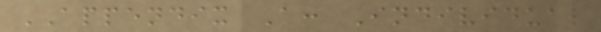APPENDIX A: Individual
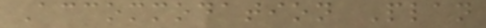Accommodation Plan
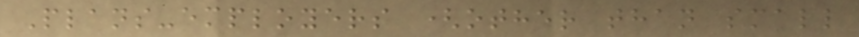Plans-employers (other than small
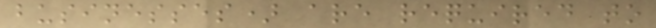businesses) are required to
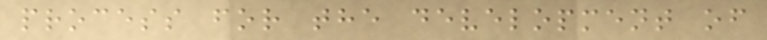process for the development of
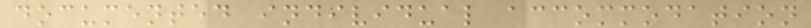documented individual accommodation
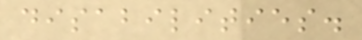disabilities.
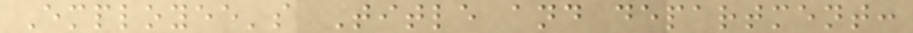Employee's Title and department:
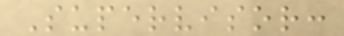Supervisor:
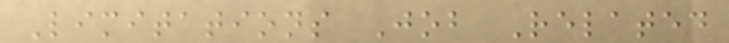Limitations Job Related
